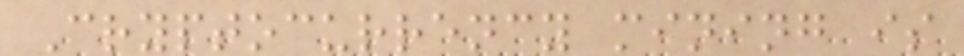Cryptocurrency mining is
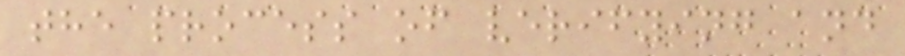the process of verifying and
